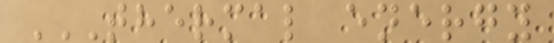THERMAL ENERGY
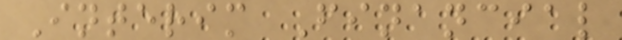Interim Financial
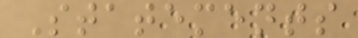Statements
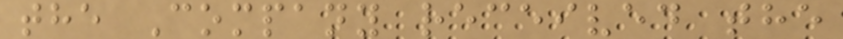the Company received the
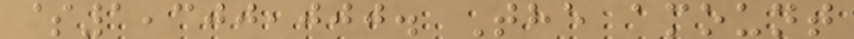$1,300,000. The amount
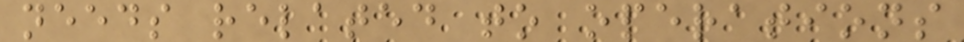needs related to operations
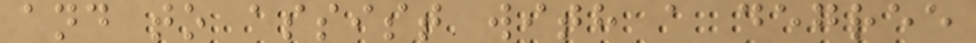and to assist with a degree
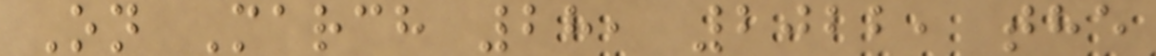On March 28, 2022, the
